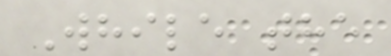While the
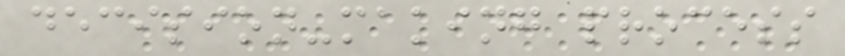decision-making process
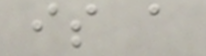is a
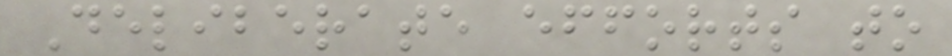Deliberate efforts to
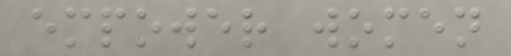empower women
